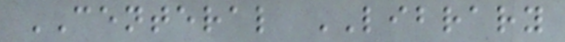CENTERAL LIBRARY
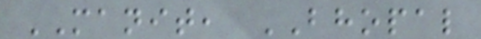MANIT, BHOPAL
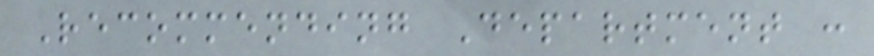Recommending Department :
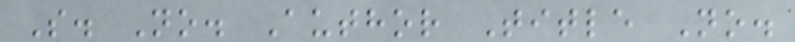S. No. Author Title No.
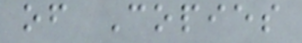of Copies
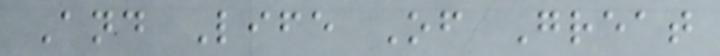And Life Of Great
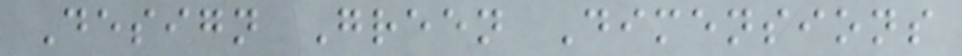Design Green Dimensions
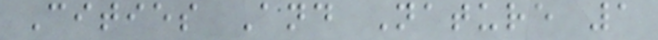Cities And Nature 1
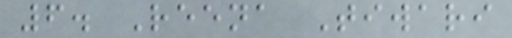6. Reena Tiwari
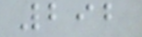292
